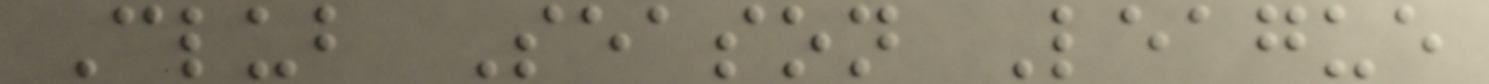Club Season League
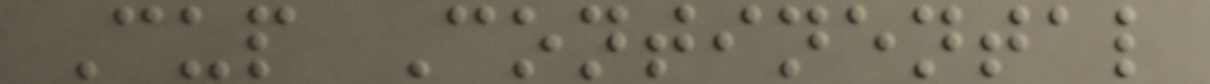Cup Continental
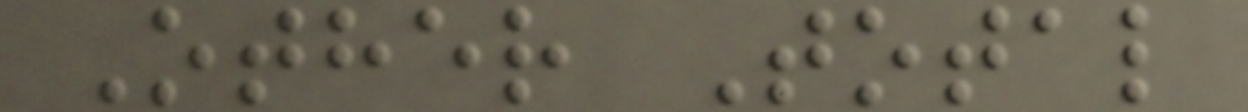Other Total
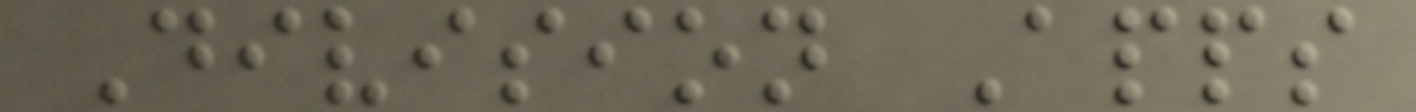Division Apps
